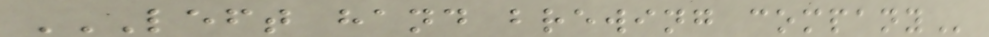LEFT HAND BREWING COMPANY
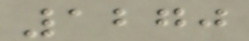1270
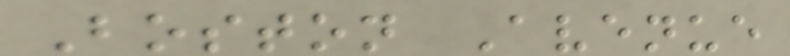Boston Avenue
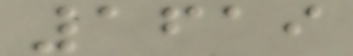1619
